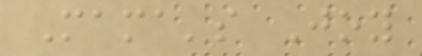Mama's Joy
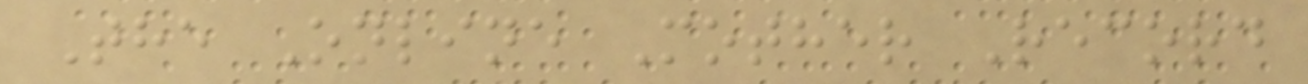The Online Mother Record
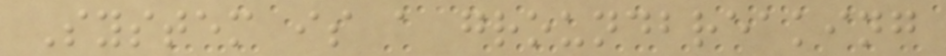System is a groundbreaking
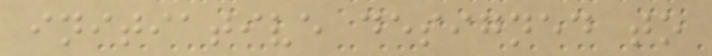initiative designed to
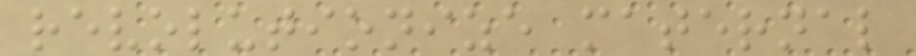revolutionize maternal
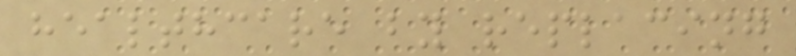healthcare by replacing
